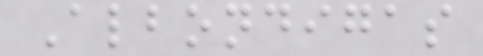Albondigas
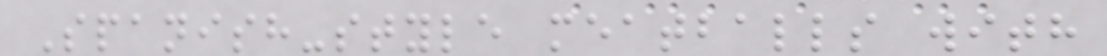Spanish-style meatballs with
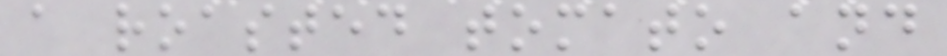a roasted tomato and
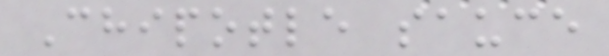Chipotle sauce
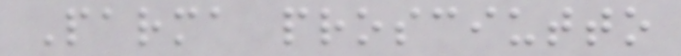Parma prosciutto
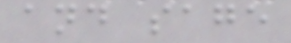and sage
